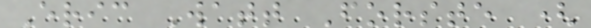Eric Watt Forste (
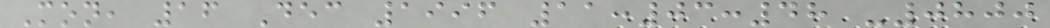Mon, 16 Dec 1996 11:03:48 -0800
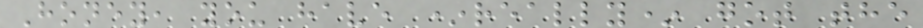Honey, you have *really* got the
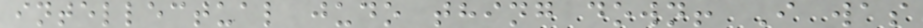intellectual judo thing down! I was
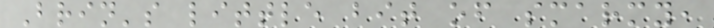Brin's little bit of smarmy,
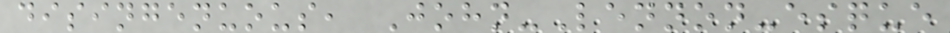disingenuous, John-Lennon-esque
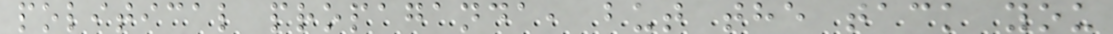political propaganda, but the tack you
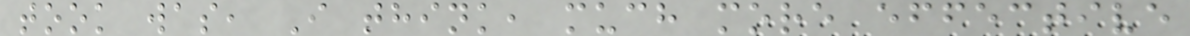took was, I think, much more effective
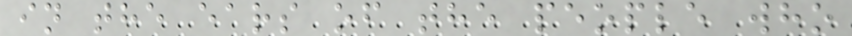in the ears of the people who
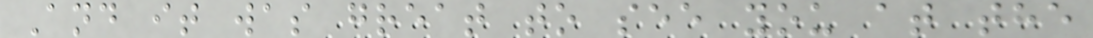And it was great to see you at the
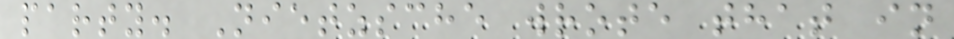party. Nietzsche wrote that in
